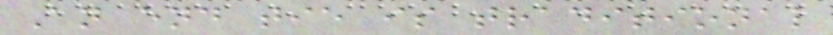An end tie is traditional
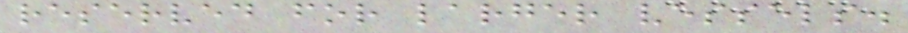reserved for larger vessels.
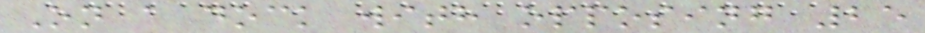On a dock with opposing 25
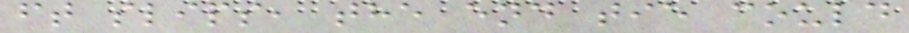ft slips, the end tie could
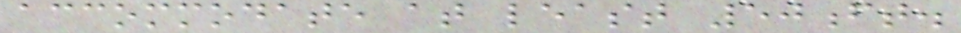accommodate at least 50ft.
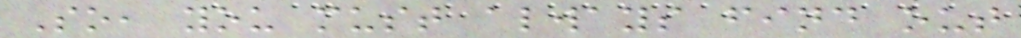So, you must always find out
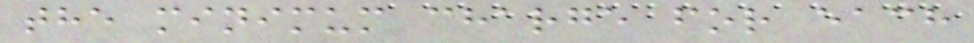the minimum charge for each
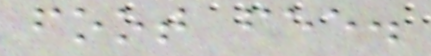foot fee.
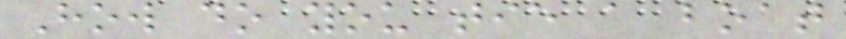How do you tie a boat
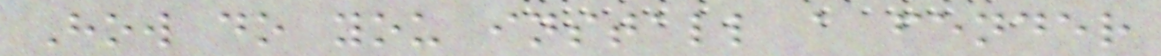How do you install a fender
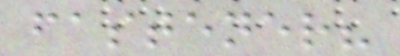fastener?
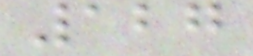127
